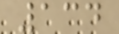134
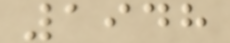1948
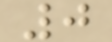0
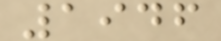1946
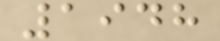1948
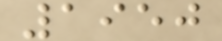1950
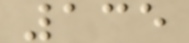135
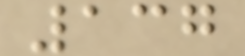137
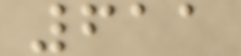611
